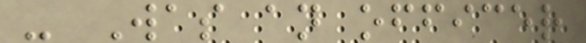- Was an officer
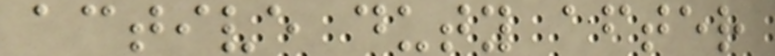active duty after
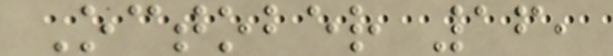October 16,
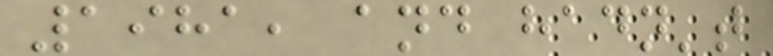1981, and hadn't
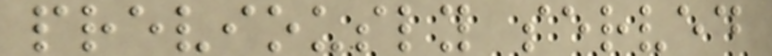previously served
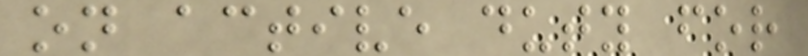on active duty for
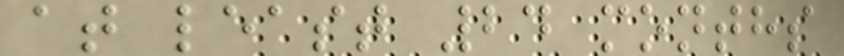at least 24 months
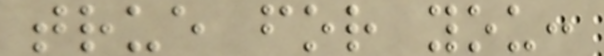true for you:
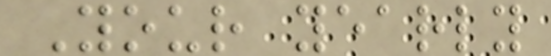Your yearly
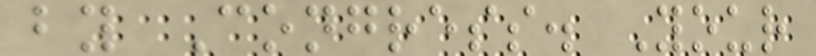by Congress. Your
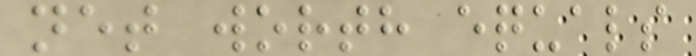net worth equals
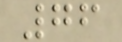76
